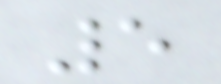5
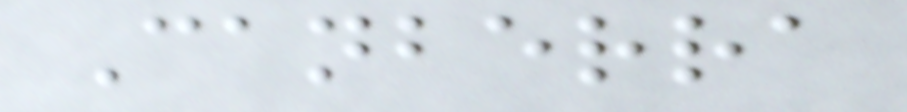Canberra
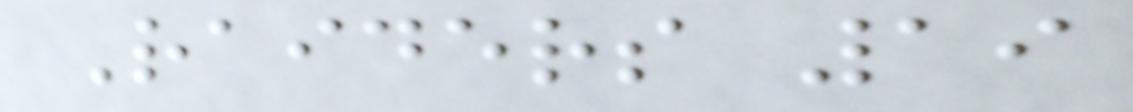Raiders 19
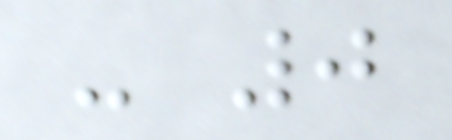- 0
